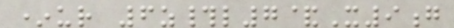*ur 6z#l7&X9g
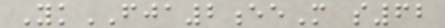YkFJA2eeM s62
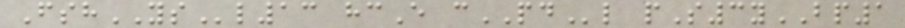FshYSl13 hcE cPDl pS3yBP1
